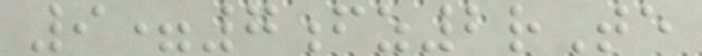9=7fz2rTe
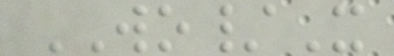WO/X
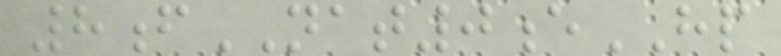8fNAT0eHP
